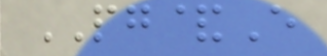PG&E
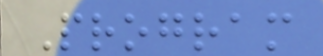Program
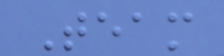Team
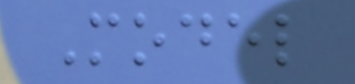Model
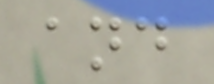and
